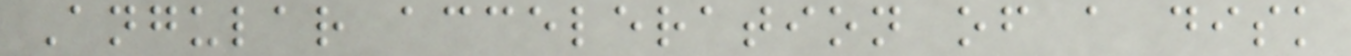Angular acceleration of a disk
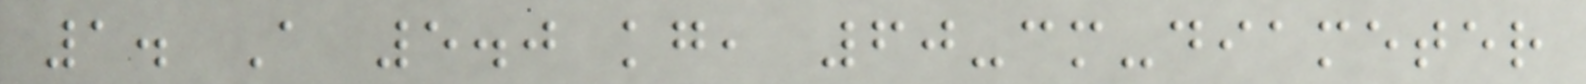1. A 5.0 kg, 60-cm-diameter
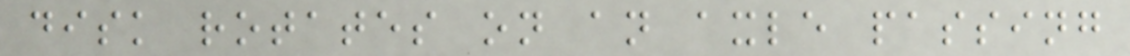disk rotates on an axle passing
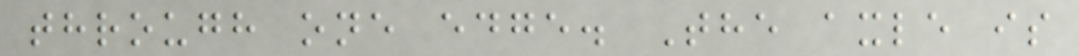through one edge. The axle is
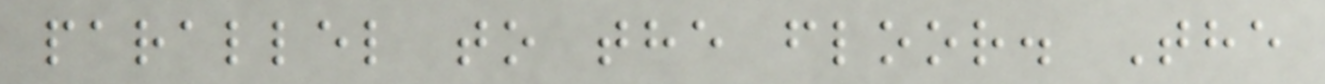parallel to the floor. The
